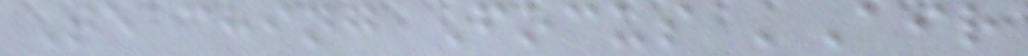Teaching Focus 'Air
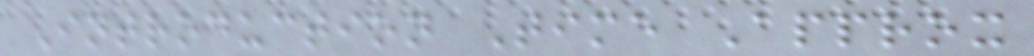Introduction Time Approx
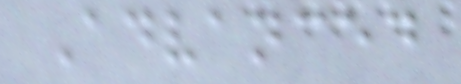Advanced
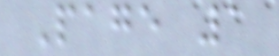Page 1
